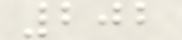202
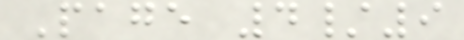Page 4/9
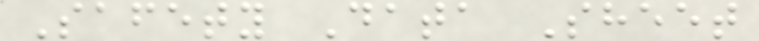Safety Data Sheet
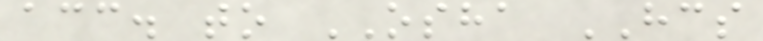acc. to OSHA HCS
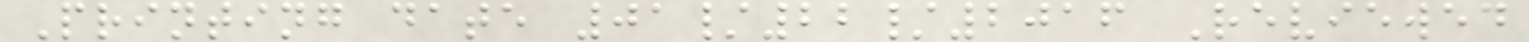Printing date 01/22/2016 Reviewed
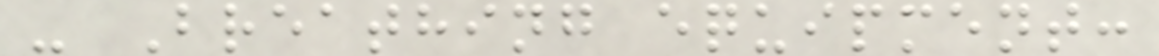- Breathing equipment:
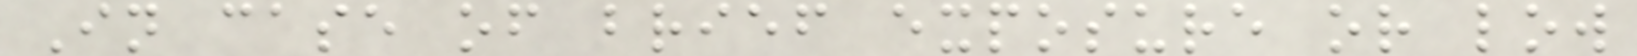In case of brief exposure or low
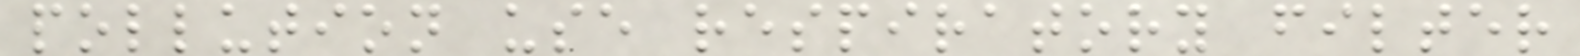pollution use respiratory filter
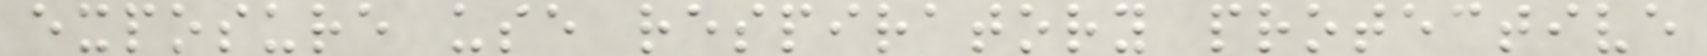exposure use respiratory protective
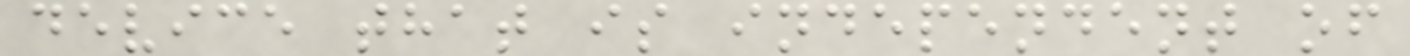device that is independent of
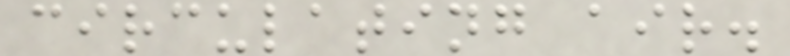circulating air.
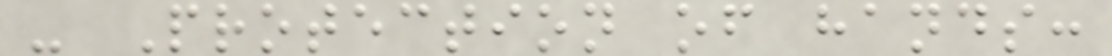- Protection of hands:
